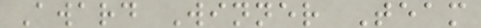Award Winner Team
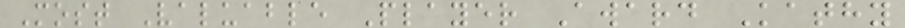Most Valuable Player Award Kathy
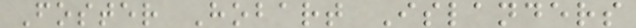Foster Hobart Islanders
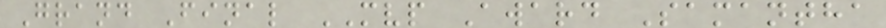Grand Final MVP Award Samantha
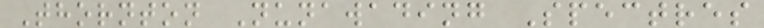Thornton Nunawading Spectres
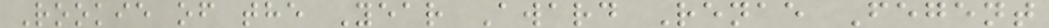Rookie of the Year Award Renae Fegent
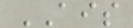AIS
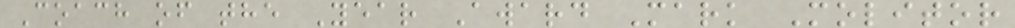Coach of the Year Award Mark Molitor
